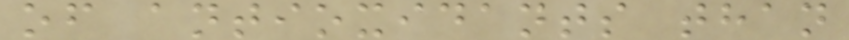of antioxidants than
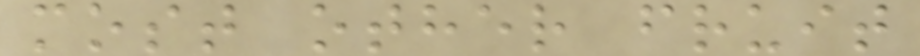most other fruit
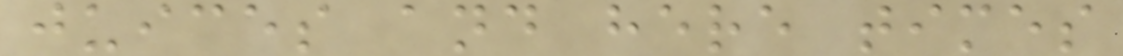juices and here times
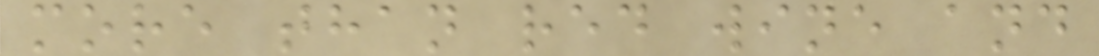more than red wine and
